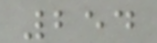254
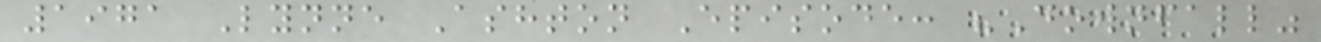1971 Lynne Ashton Episode: "Downfall"
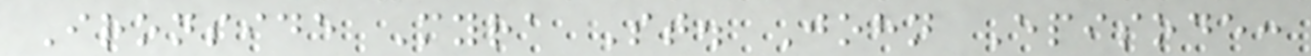Ironside Myra St. John Episode:
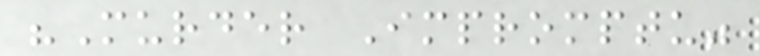"Murder Impromptu"
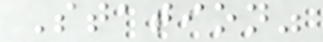Station"
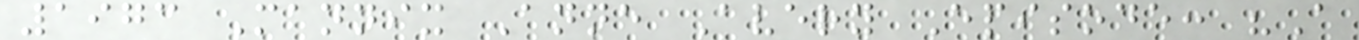1973 Mannix Anne Avery Episode: "A
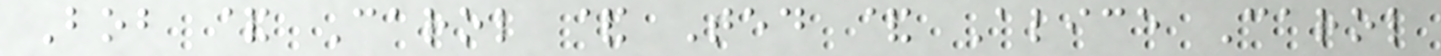Bob & Carol & Ted & Alice Carol
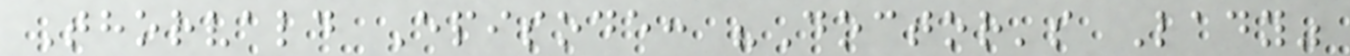Thorvald Episode: "Doctor's Lady"
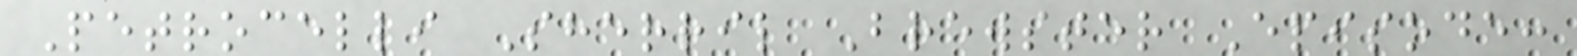Petrocelli Sherril Brewster Episode:
